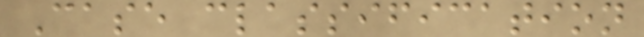Case classification
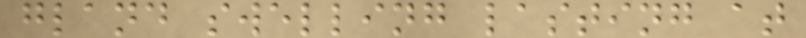gland swelling lasting at
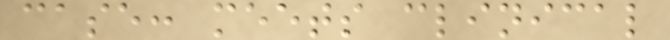case: meets clinical
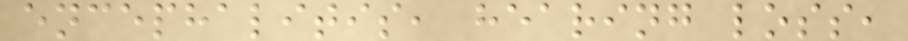encephalitis, hearing loss,
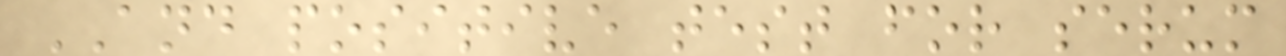AND positive test for serum
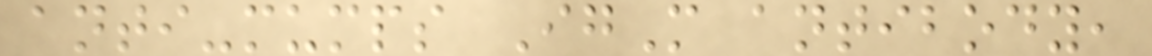anti-mumps IgM antibody,
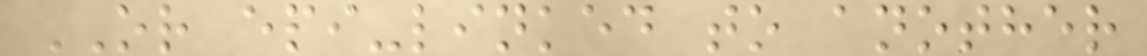OR epi-linked to another
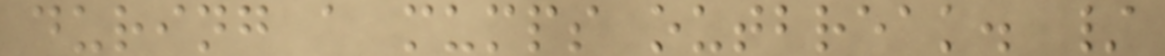during a mumps outbreak. /
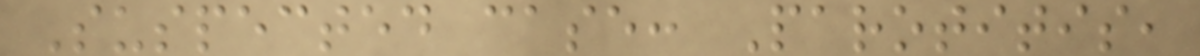Suspected case: Parotitis,
